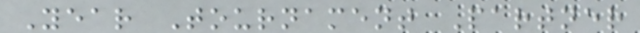Year Tournament Partner
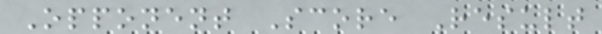Opponent Score Result
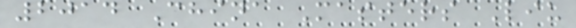2014 China Masters Liu
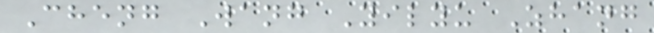Cheng Wang Yilyu Zhang
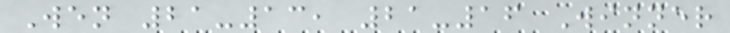Wen 21-13, 21-16 Winner
